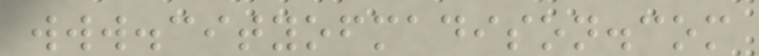www.cityofmadison.com
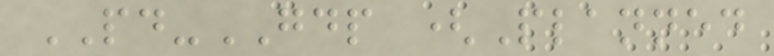PD-GDP (Planned
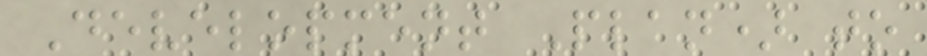Development Plan) to
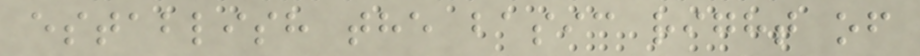establish the basic right of
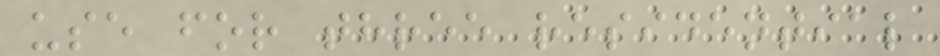use for three residential
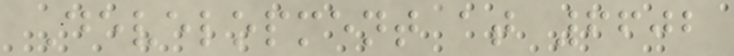Development at 6602
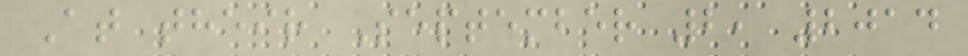At their September 2, 2014
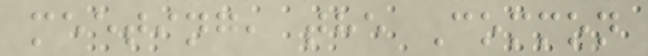meeting, the Common
